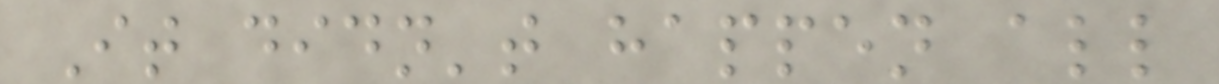It didn't happen all
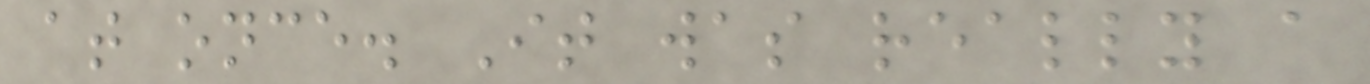at once. It was really a
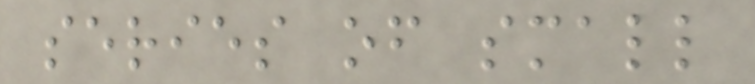series of small
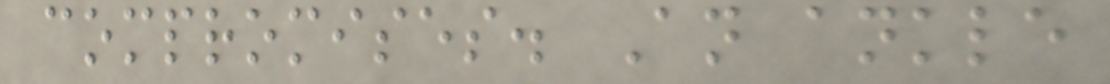compromises. An ankle
